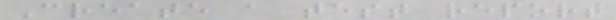Create a test report
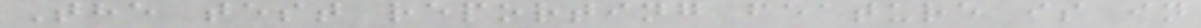The test reporting feature is in
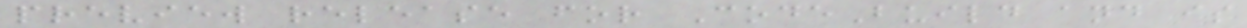preview release for CodeBuild and is
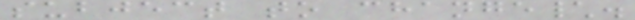subject to change\.
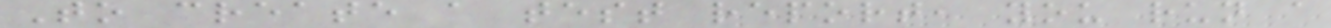To create a test report, you run a
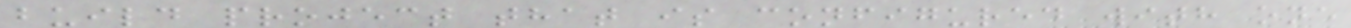build project that is configured with one
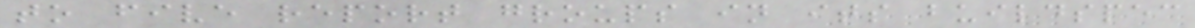to five report groups in its buildspec
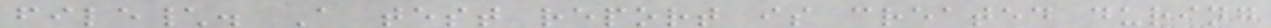file\. A test report is created during
